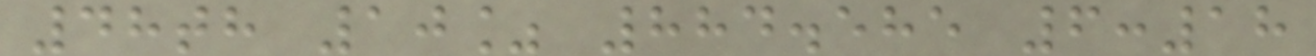48th 10% 884.585 6:18
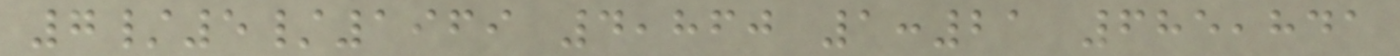7/5/1969 4,860 1:21 685,841
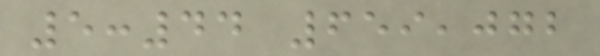5:44 659,072
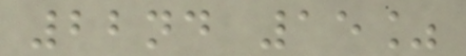22nd 15%
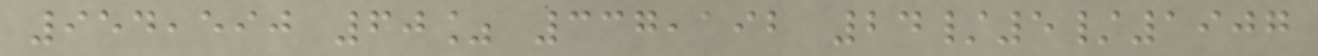954,590 60% 337,192 24/5/1907
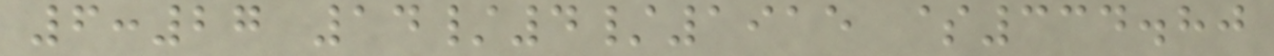6:27 14/4/1915 $334.80
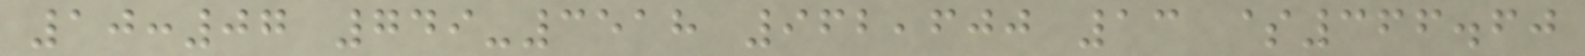10:07 749-3518 962,600 13 $366.60
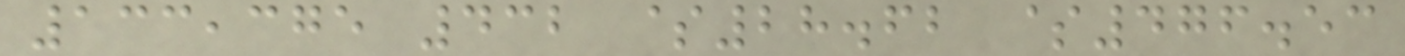133,375 432 $28.62 $476.53
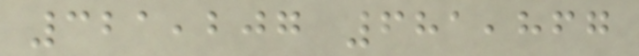321,207 681,867
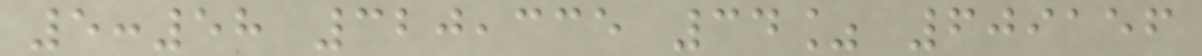5:58 320,335 34% 609156
